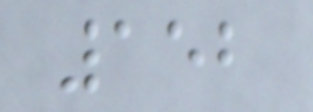152
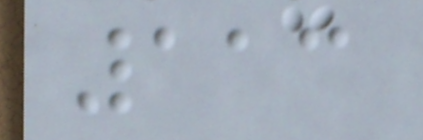113
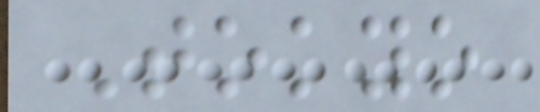Tokyo
